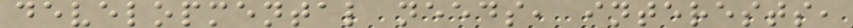developmental needs, interests,
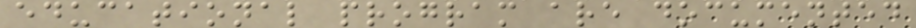educational program are documented
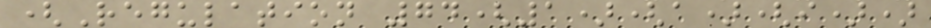(Regulation 74(1)(a)(i))
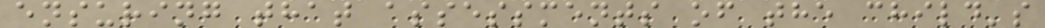ensuring that assessments of the child's
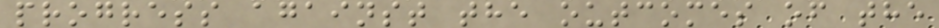progress against the outcomes of the
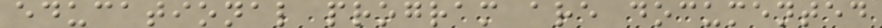educational program are documented
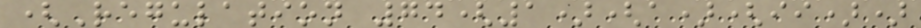(Regulation 74(1)(a)(ii))
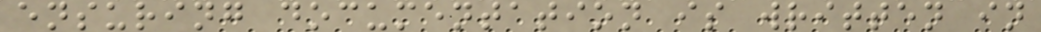ensuring documentation is written in
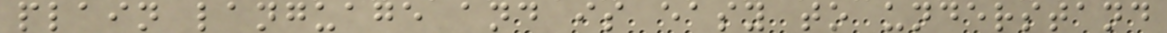plain language and is easy to understand
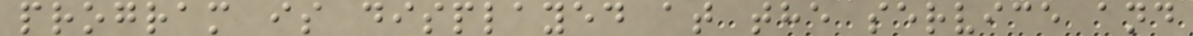program is displayed at the service and
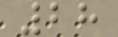28
